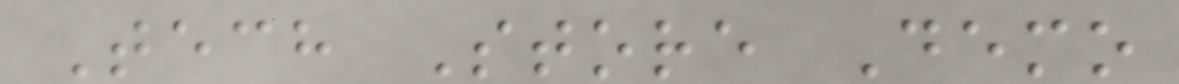Tech Store Demo
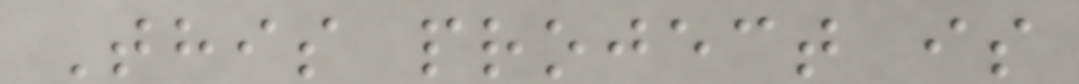This project is
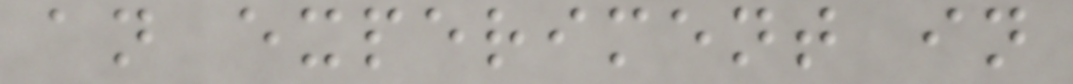an experiment in
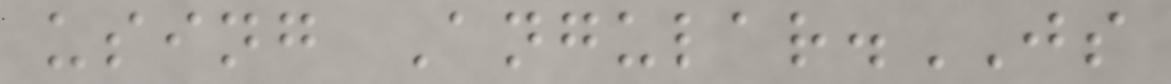using Angular.JS
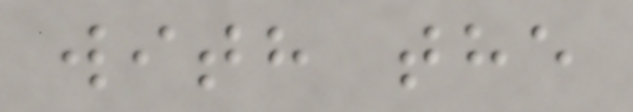with the
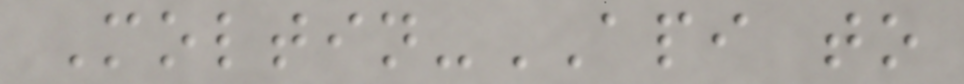Moltin-API to
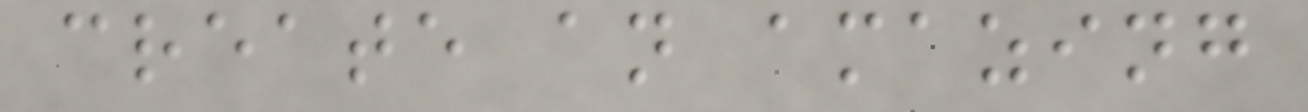create an amazing
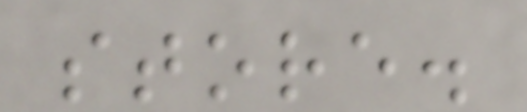store.
